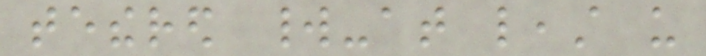tethered world-at least us
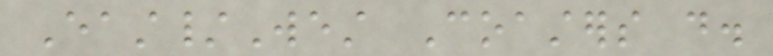East/West Coasters do.
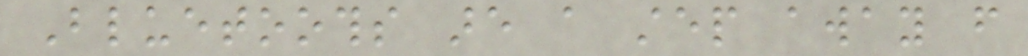Bluetooths are a step away from
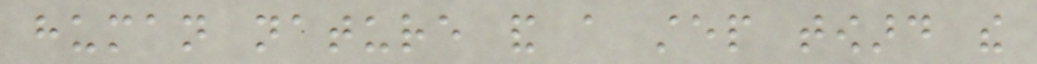human nature and a step toward the
